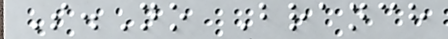S.No Branch
